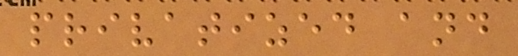privatized and
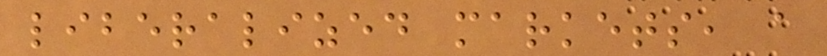liberalized markets, a
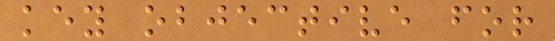key objective for
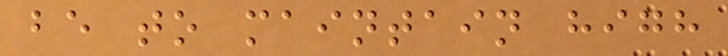be to maintain high
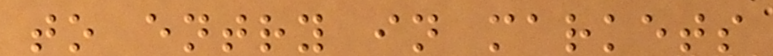to entry in markets
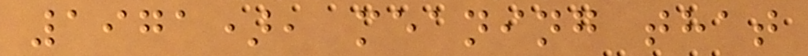1971), meaning that
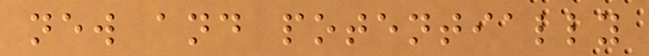new and potentially
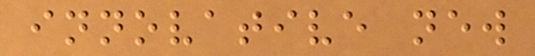innovative new
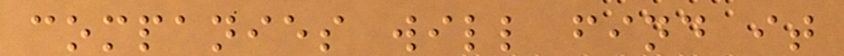companies will find it
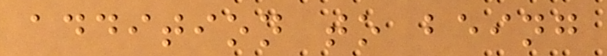addition to being
